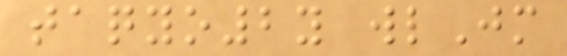taqyo2y wlJm
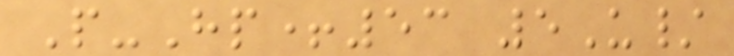P-Hp+53 5U/
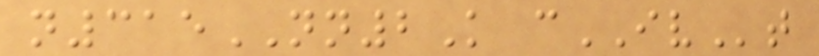n315NN2K cIVt
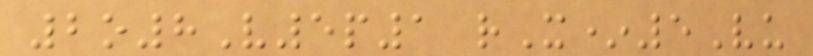2o8V5p1 rX*5Vu
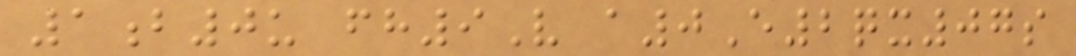1b0u fh9V a0E2qx07s
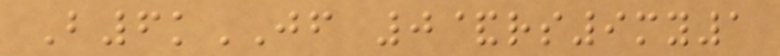B6kJF 0&rs9my1
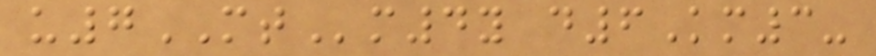u7MTm4y d6Km3-
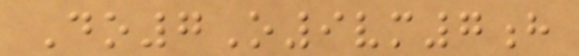Do7O9vm7h
